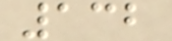132
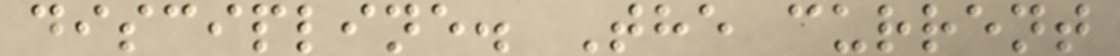discipline. The current
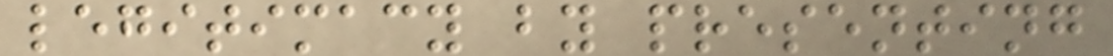legitimacy by presenting
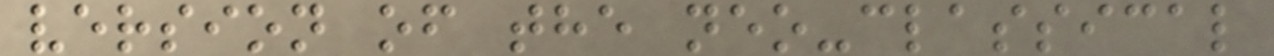version of the neo-classical
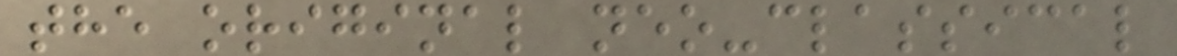the original neo-classical
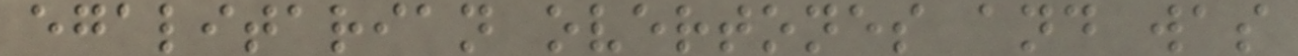egalitarian overtones and was
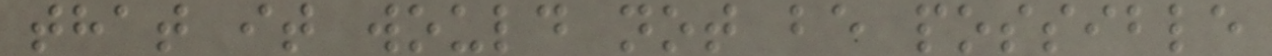that it would not be possible
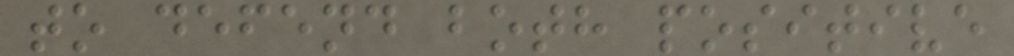to defend both positive
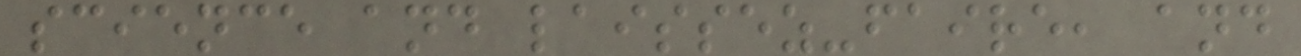science and laissez-faire, and
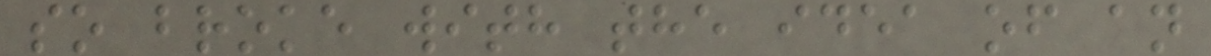so broke with the idea of an
